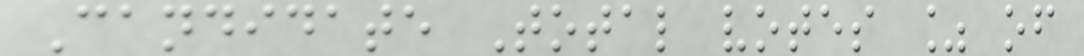Candidate Total votes % of
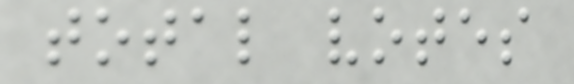total votes
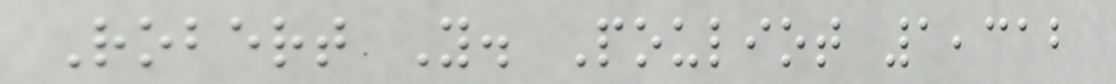Robert Y. Pouliot 1,312
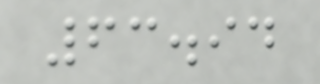63.94
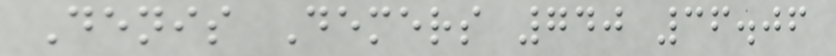Denis Demers 740 36.06
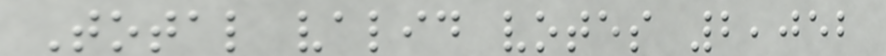Total valid votes 2,052
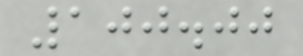100.00
